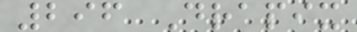296 Drapix
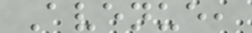Avenue,
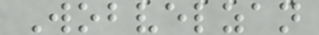Wobvelzan
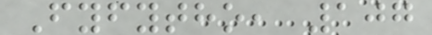Fyfytho, 107
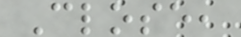Close,
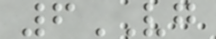6VG
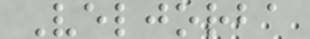Veljorba
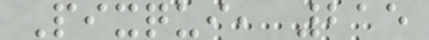Pixqui, 215
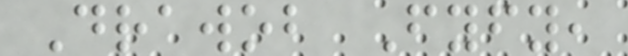Drawob Fyfy,
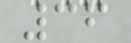36
